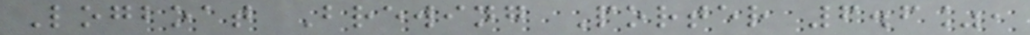Logboat Brewing Porter 6.6%,
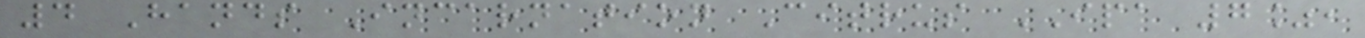4 Hands Incarnation Citrus IPA 7%,
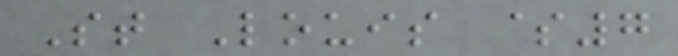St Louis $7
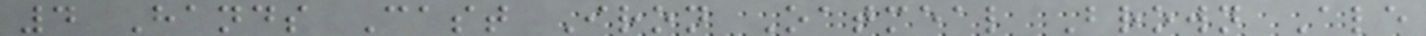4 Hands Cast Iron Oatmeal Brown Ale
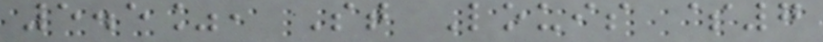5.5%, St Louis $7
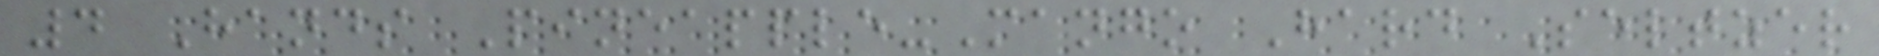4 Hands Pineapple-Mango Hard Seltzer
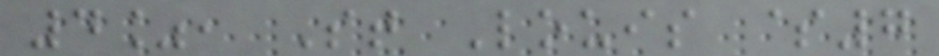4%, St Louis $7
